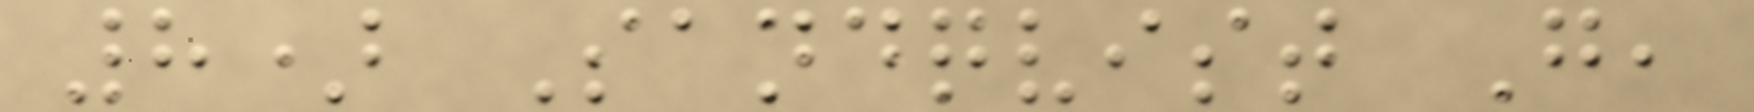8) Sandqvist G,
